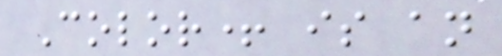Color+ is an
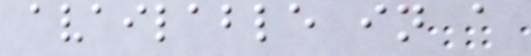available in a
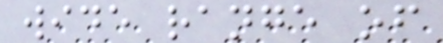wide range of
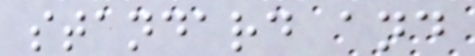standard and
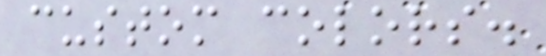custom colors.
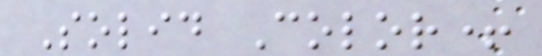Solid Color+
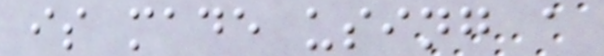is made using a
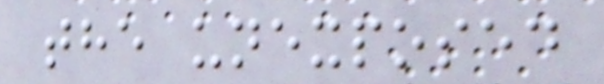the unexposed
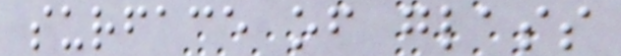surface of glass
